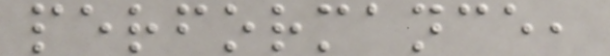performance,
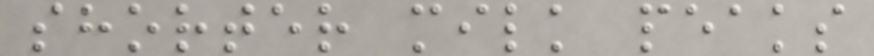shorter milk peaks
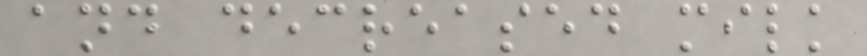and decreased milk
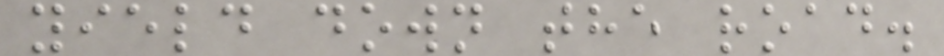yield down the road.
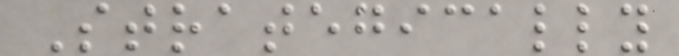Strategically
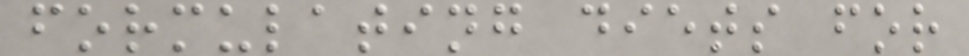formulating diets for
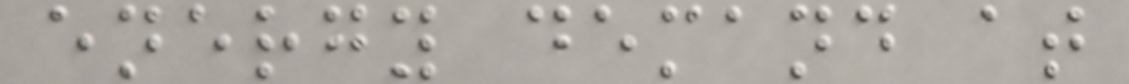energy demand at
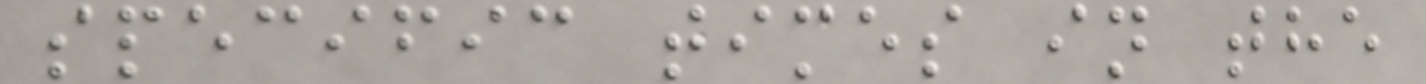specific times in the
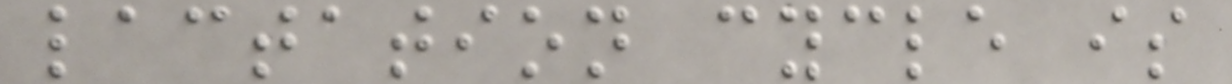lactation cycle is
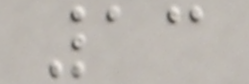13
